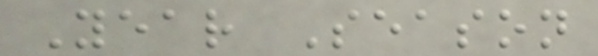Year Season
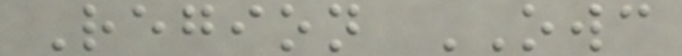Region OWC
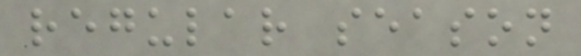regular season
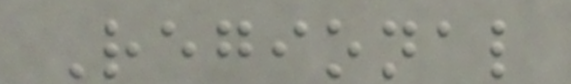Regional
